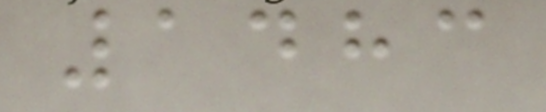1483
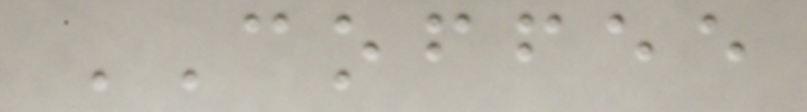COFFEE
